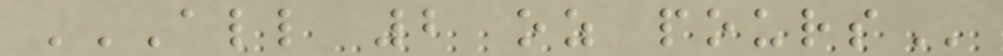ALL 2 OZ POURS
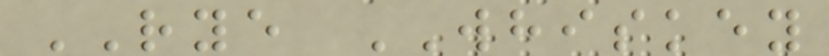RYE WHISKEY
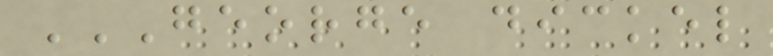GEORGE DICKEL
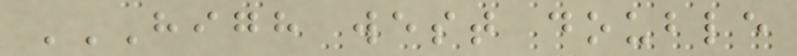HIGH WEST DOUBLE
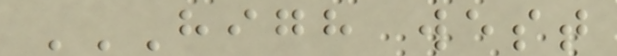HIGH WEST
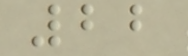22
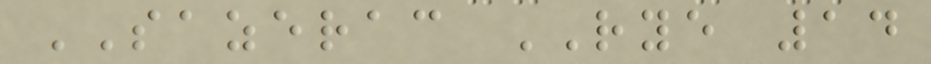SAZERAC RYE 14
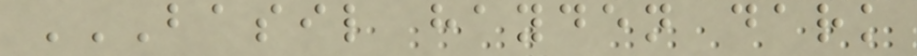BASIL HAYDEN DARK
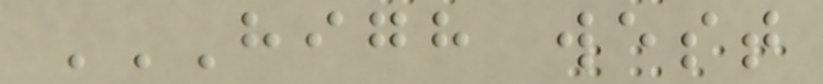HIGH WEST
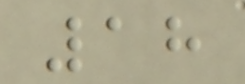18
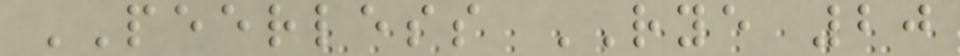PEERLESS RYE 20
